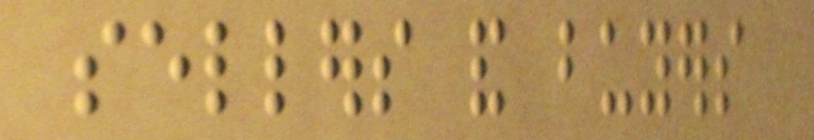sellers and buyers
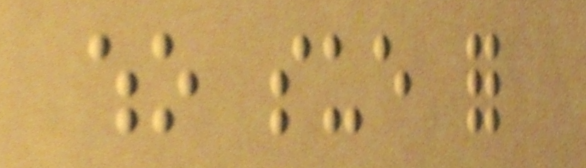who sue for
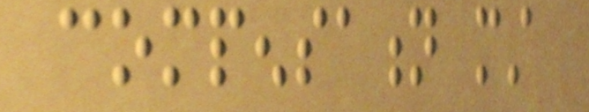compensation must
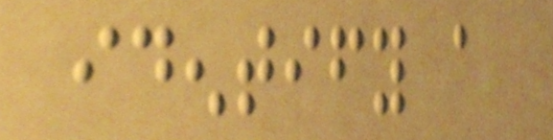identify a
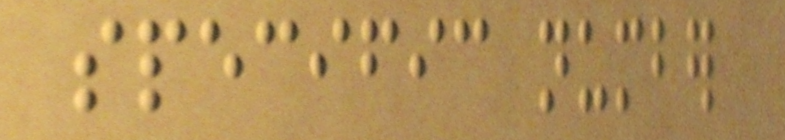specific number
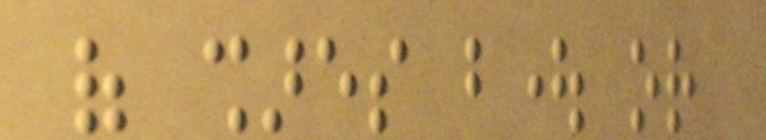of shares bought or
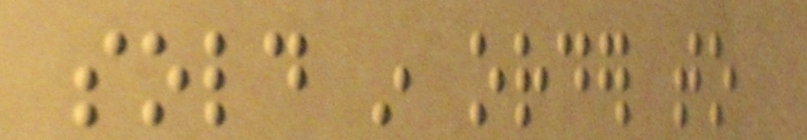sold in order to
